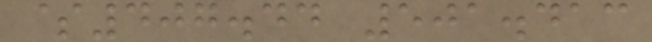$407.44 501.413
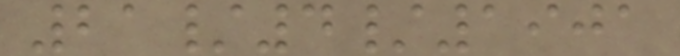21/4/1901
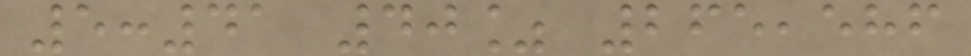5:41 40% 265,586
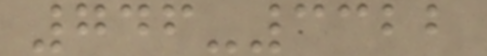746-3322
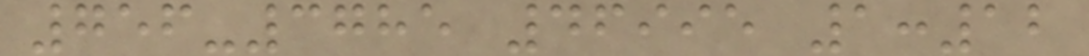756-3785 46995 1:12
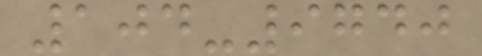104-9740
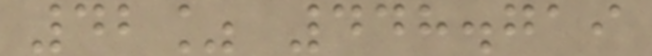42% 448.719
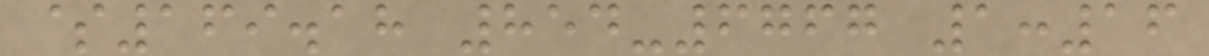$169.18 854-6767 1:16
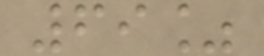69%
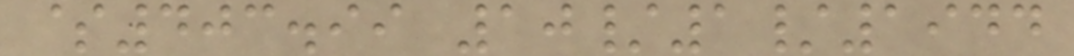$403.99 10/1/1944
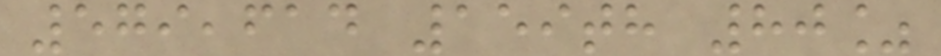579,614 159th 80%
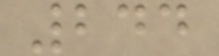244
